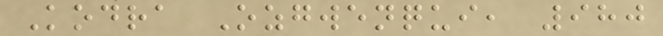Kodra Ozgwenqui, 980
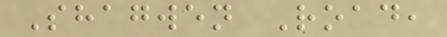Shagwen Road,
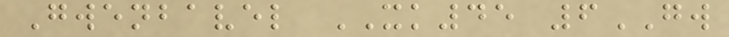Gwenbavel XK45 6GW
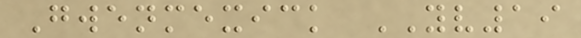Gwenmexick YV19
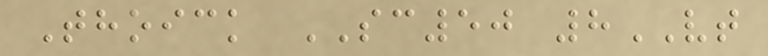Thoick SC50 8VT
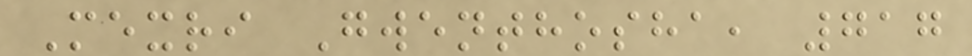Mexri Gwenthosha, 717
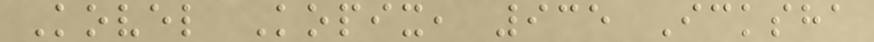Kovel Kopix, 935 Icksha
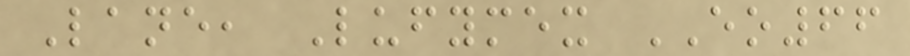Lane, Lufymex EO66
